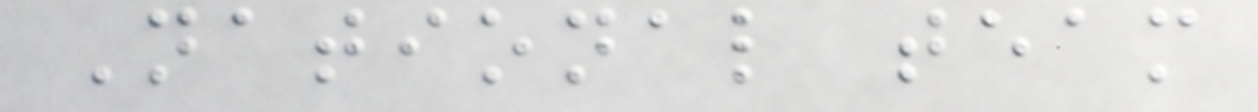National team
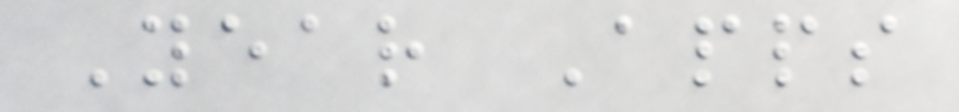Year Apps
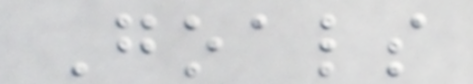Goals
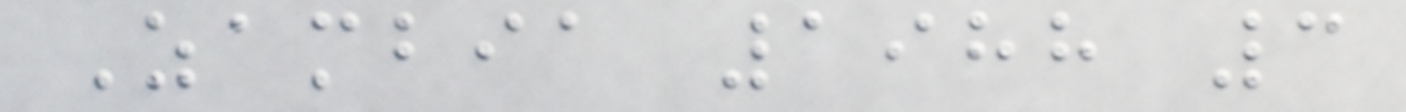Zambia 1988 3
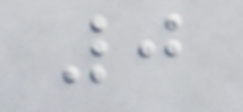0
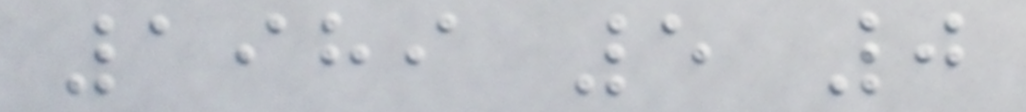1989 5 0
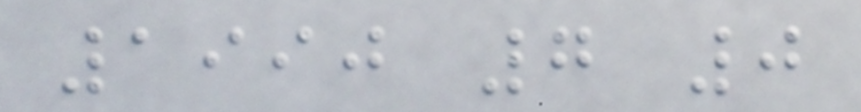1990 7 0
